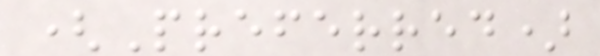(Preferred)
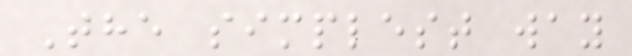The simplest way
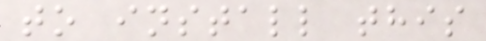to install this
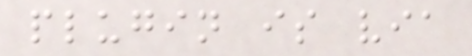plugin is via
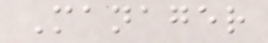Manager
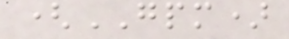(GPM)
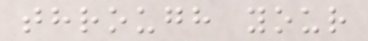through your
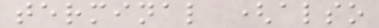terminal (also
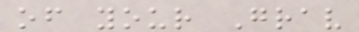of your Grav
